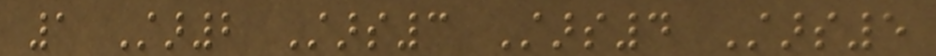1 Star2 Stars3 Stars4 Stars5
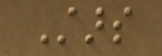Stars
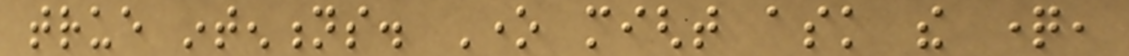true intentions. One might ask the question,
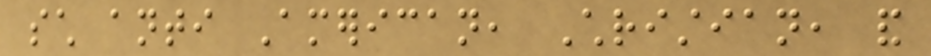such anti American, Christian, and
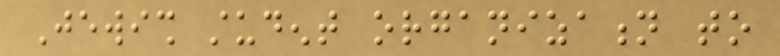Jewish student organization to
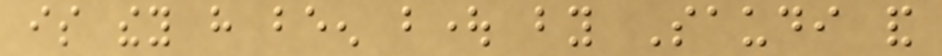is they have been bought by Saudi and
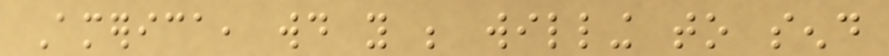America, would you be willing to send
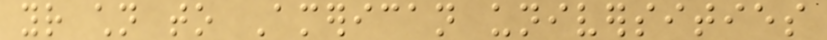your children to American universities
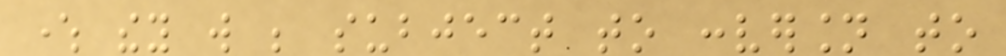where they will be subject to conversion to
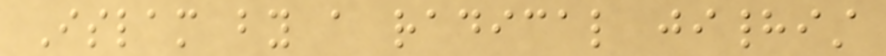Islam by a radical jihadist
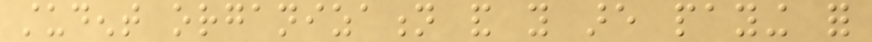student organization and you are paying for
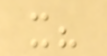it?
